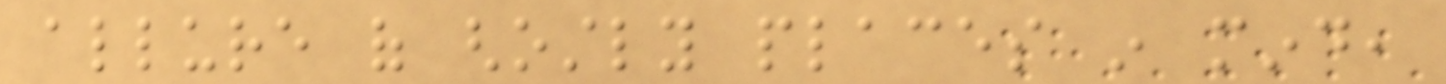allure of ghostly places in mind,
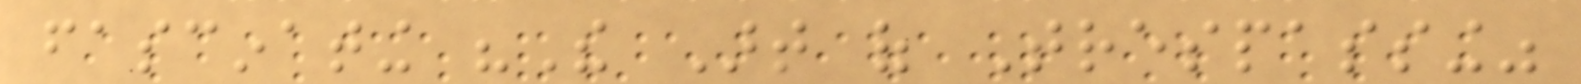fascinating "The Art of Trespassing"
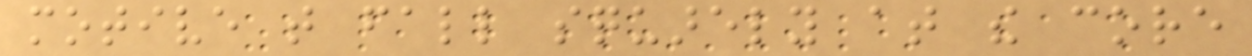motive that fall squarely at the core
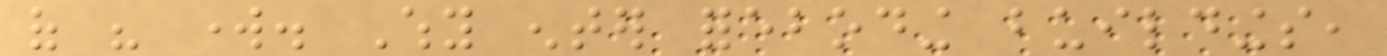of his work. Why enter foreboding buildings,
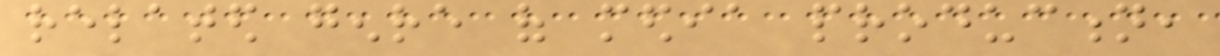related genre of media production,
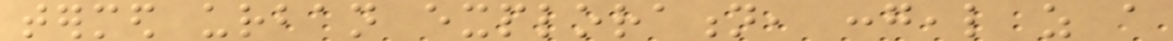termed urban exploration, congeal as a
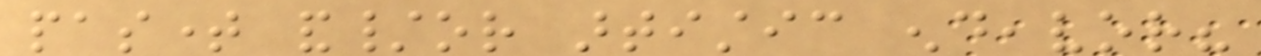pastime and/or artistic endeavor?
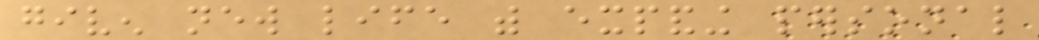given new life with expanding personal
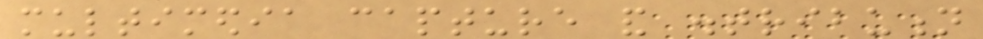multimedia capture and distribution
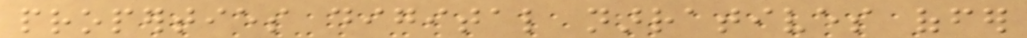properties digital narratives offer
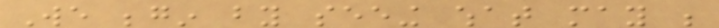We begin by seeing what may be
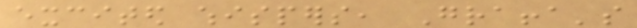excited whispers, Graffa's
